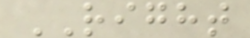RIGHT
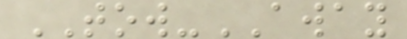TOW-AWAY
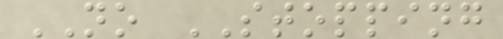NO STOPPING
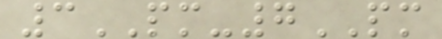3PM-7PM
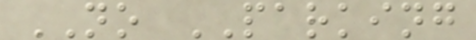NO PARKING
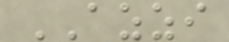AZZI
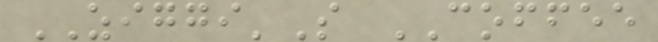ZIGGI'S COFFEE
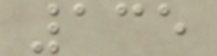135
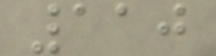110
